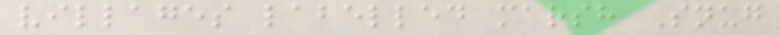villages labelled marsh Snug
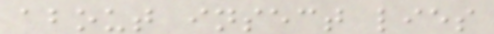about insect lies
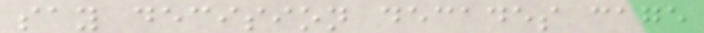say decision decades cage
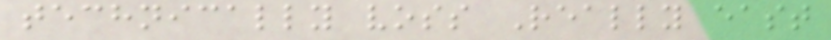technically voss Really east
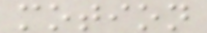motion
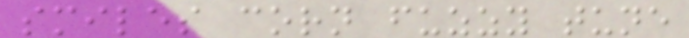smiles corn fuzzy tune
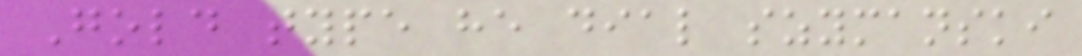Gold type he dial szymanski
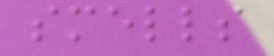smells
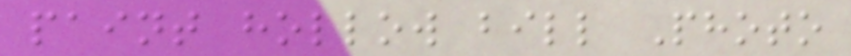paint hollow bill Photo
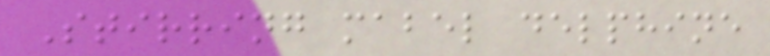Stirring mabel delphine
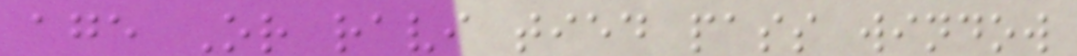age Or ravi tied pass window
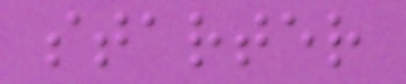starter
